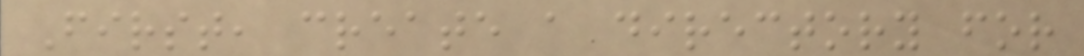First, create a directory for
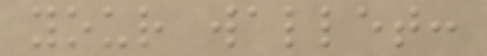your wallet:
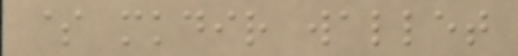$ mkdir wallet
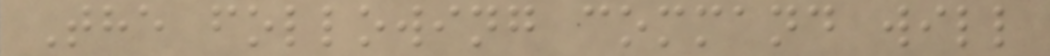The following command will
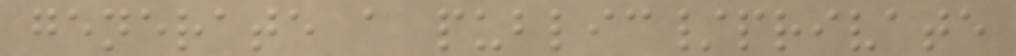generate a public/private
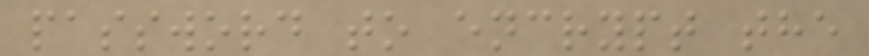password to encrypt the
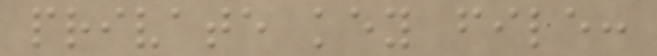private key file:
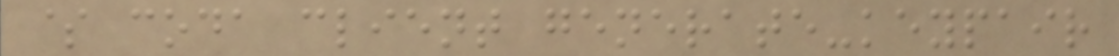$ coda client generate-keypair
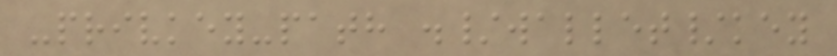-privkey-path ./wallet/key
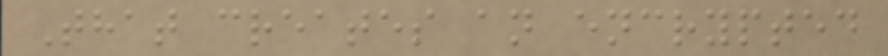That creates an encrypted
